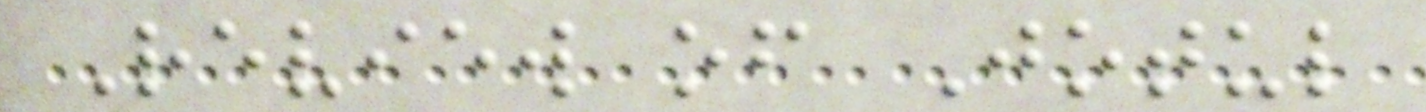Review of Jotul
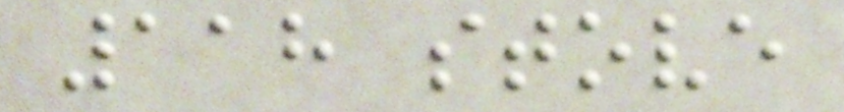118 stove
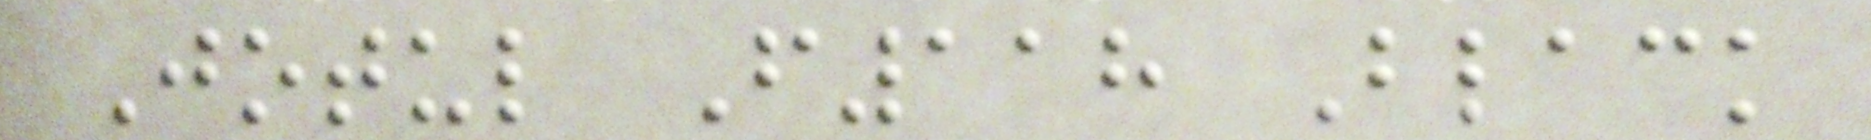Jotul F118 Black
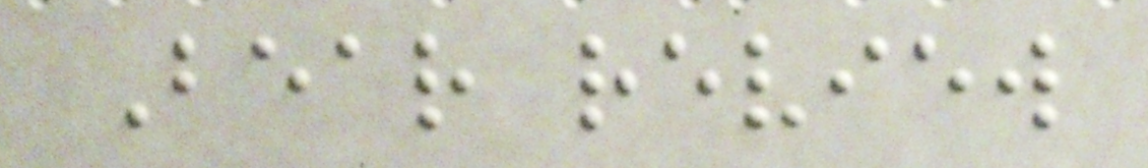Bear review
